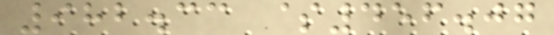982.33 $456.07
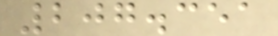207.351
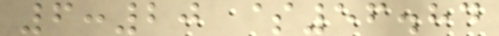6:20 $56.84
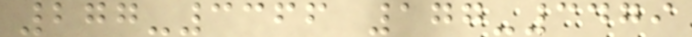277-3366 177-3479
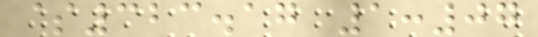$323.17 1:07
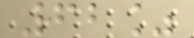62%
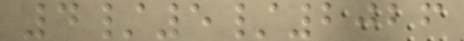4/5/2026
